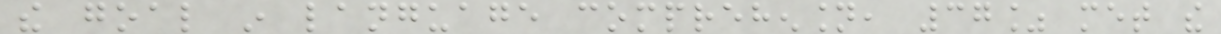the goal in language comprehension, 37% met the
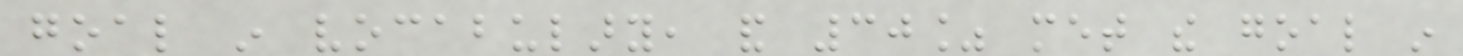goal in vocabulary, and 30% met the goal in
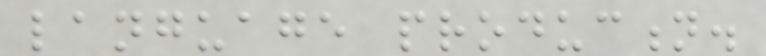language production.
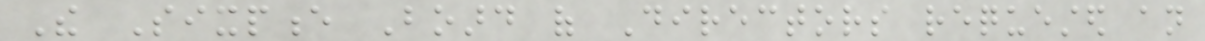The Sixpence Board of Directors requested an
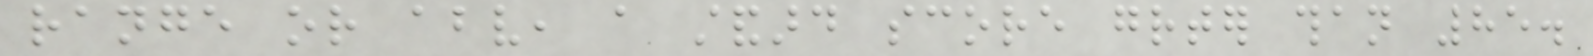range or above, a standard score greater than 85.
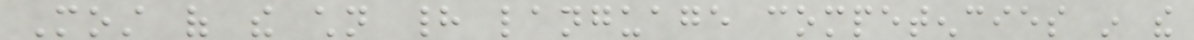Most of the children had language competencies in the
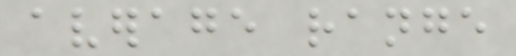average range
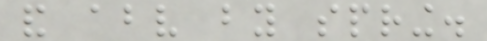and above by spring.
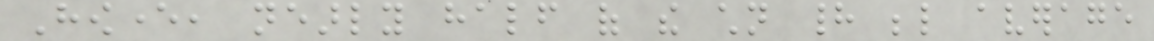However, nearly half of the children had below average
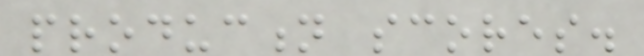production scores.
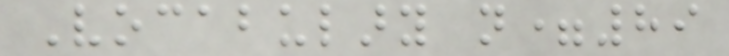Vocabulary n=89
